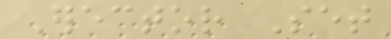Erector Set
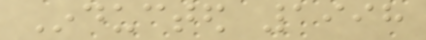Inducted 1998
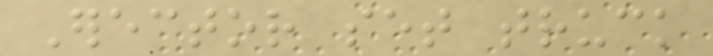Erector set truck
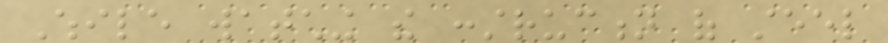While watching the construction of steel
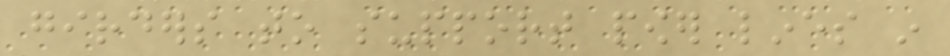girders to support power lines in
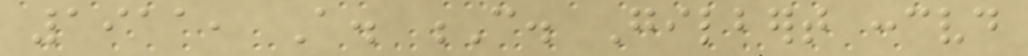1911, A. C. Gilbert conceived
